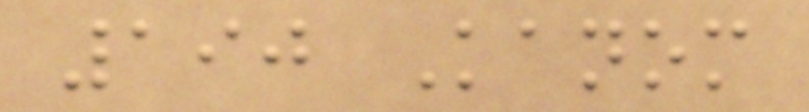190 Kanom
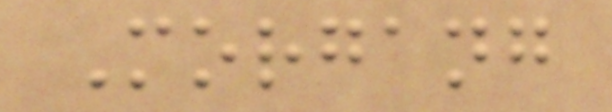Morgang
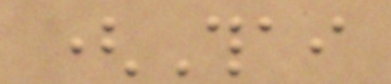(Thai
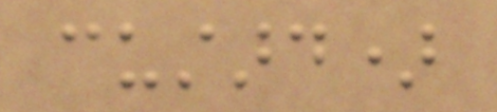custard)
